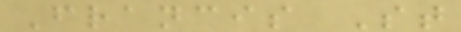Francis St
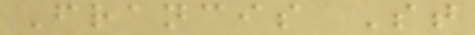Francis St
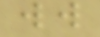ww
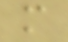m
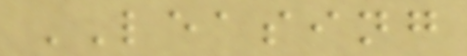LEASING
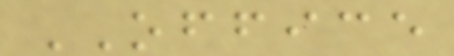OFFICE
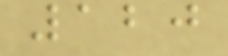120
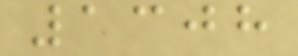1308
